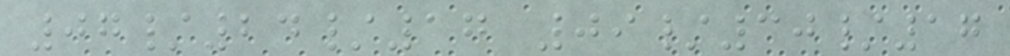07/24/17 09/30/17
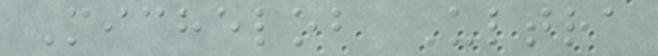Michelob Ultra
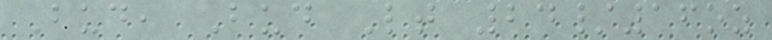Bud, Bud Lt 24/16oz
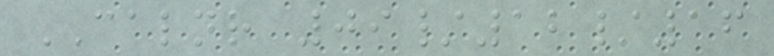CALNR 09/12/16
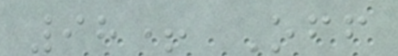98+ Off
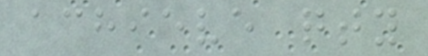achieve qty
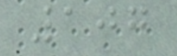107
